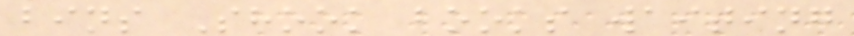bins Shook books waiting
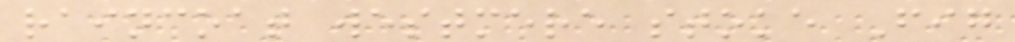raincoat westmere stoke Fig
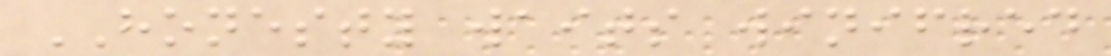HONESTY waits winifred
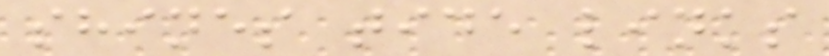shines tide links
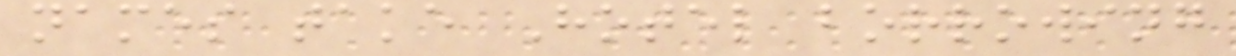names take Hotel borrowing
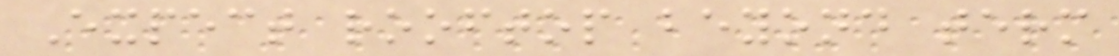Expect rooftop beyond term
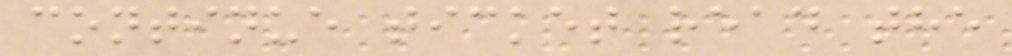continue ticket read the
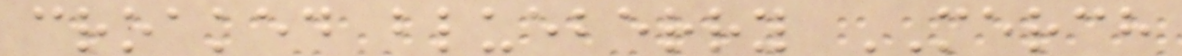croaked blueberry MERCH
